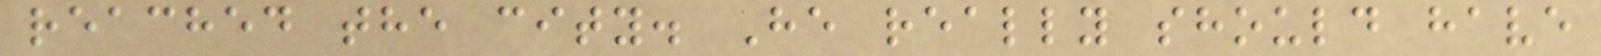reached the city. He really should have
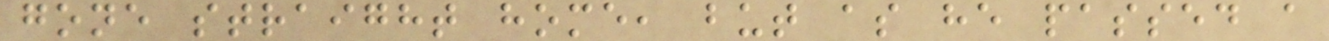gone straight home, but as he passed a
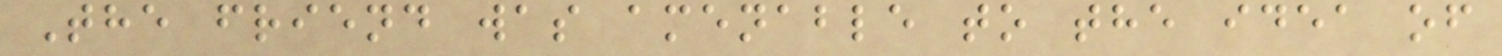The friend was amenable to the idea of
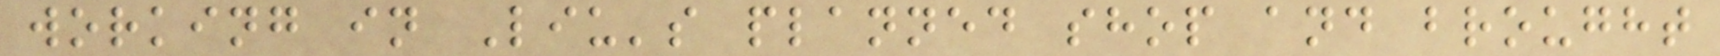working in Liu's planned shop and brought
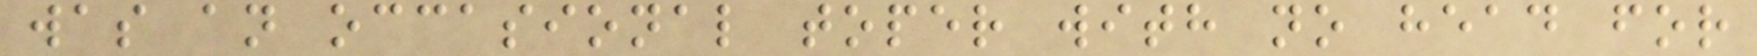was an occasional toper with no head for
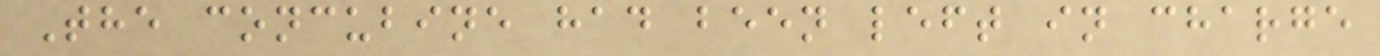The concubine had been left in charge
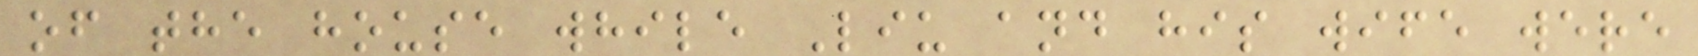of the house while Liu and his wife were
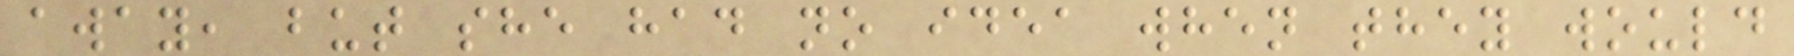away, but she had no idea when they would
